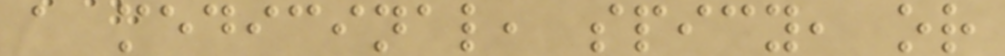a medicinal, spicy, or
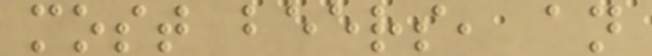most beers, an
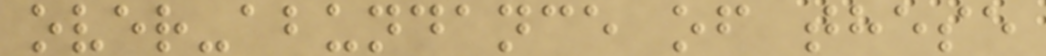over-abundance of these
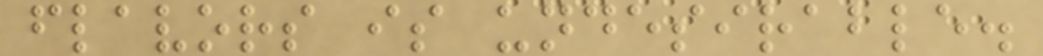flavors is undesirable.
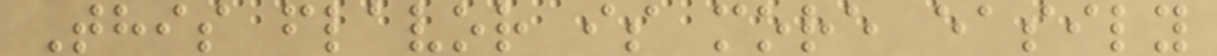This flavor is more easily
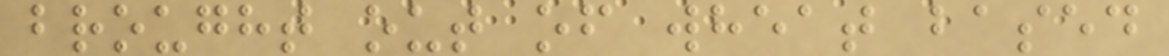brought out of wheat based
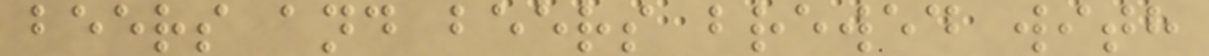beers and beers brewed with
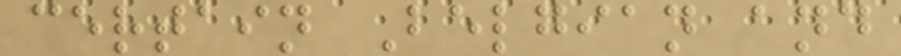certain Belgian and
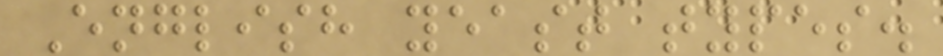English yeast types.
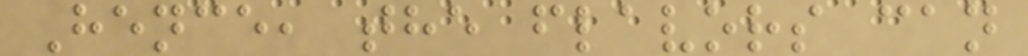Hence, the flavors can
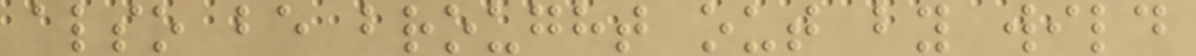also be brought out by wild
